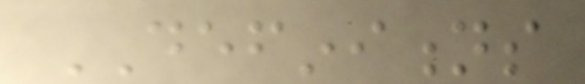DEFINITIONS
